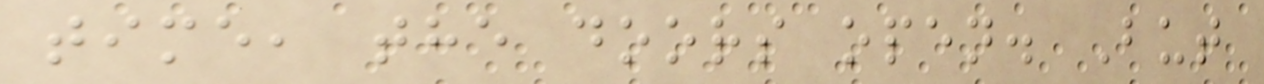time, the doors open. But
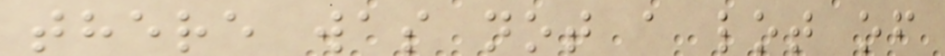there was not a lot of
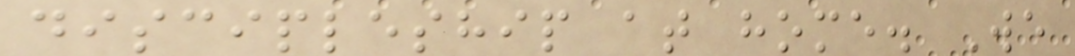discipleship at home. We
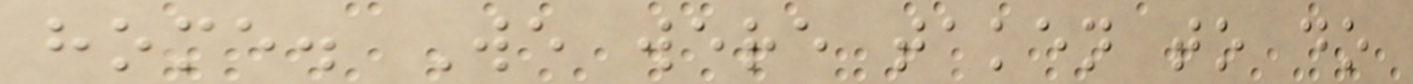home. We were taken to do
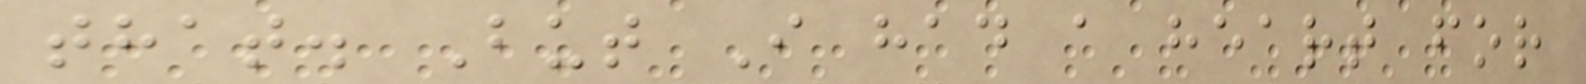that. But I had a heart for
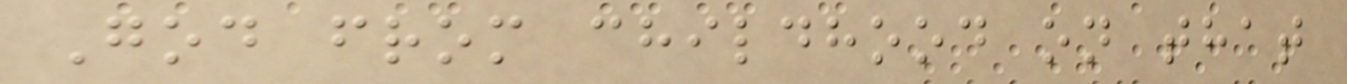God from childhood on that
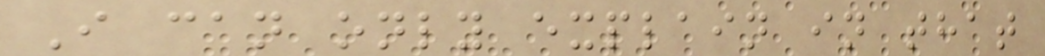I can only explain in that
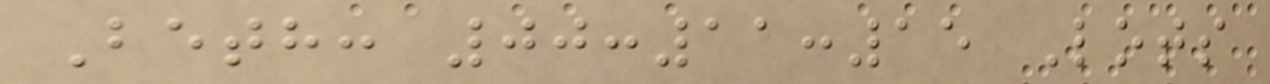Beth: 00:11:15 Lots
